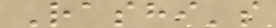Rashi's
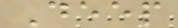Deep
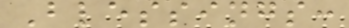Blessings:
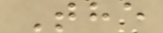The
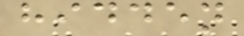hidden
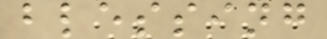blessing
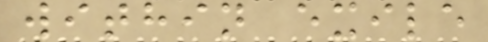within exile
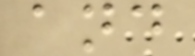and
